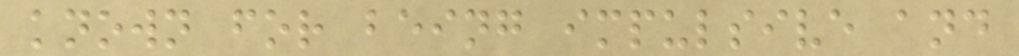known for being impulsive and
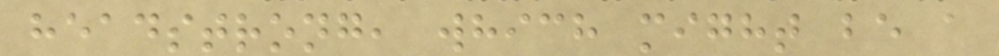headstrong, which might be a
